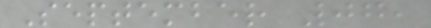September 07,
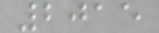2015
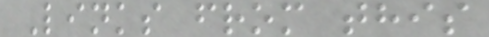Links from this
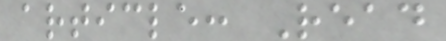article: Read
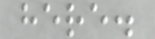here.
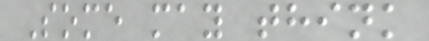Some may think
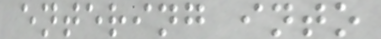entering into
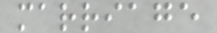marriage
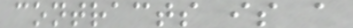contracts is a
